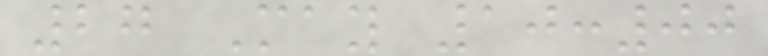27 May 10:00
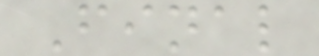Final
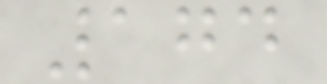174
